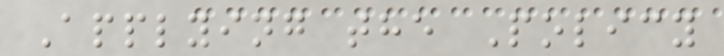Applying the Policy
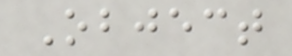Object
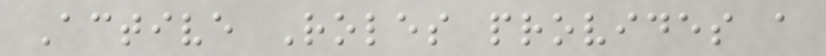Active Roles provides a
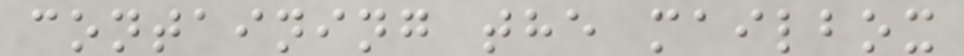containing the mailbox
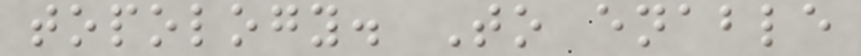topology. To enable
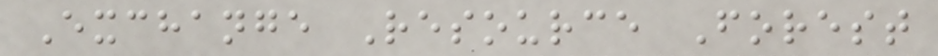Exchange Resource Forest
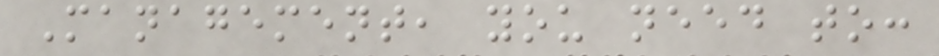Management, you need to:
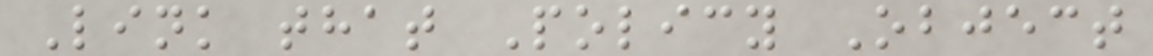Link that Policy Object
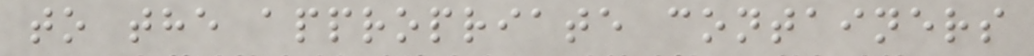to the appropriate containers
